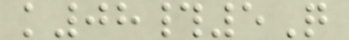k08#5Q
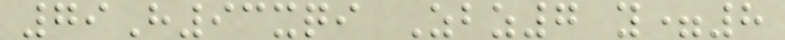79H93xqi Zbz7 y=8
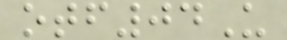otf04U
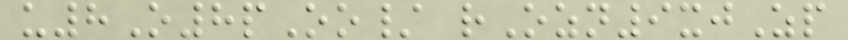u8O8pOo/ rOzn9xjZp
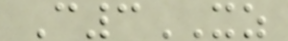C3XZ
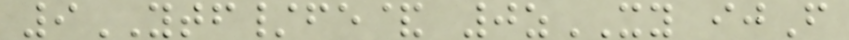9YTF/fe& 0zXY ijF
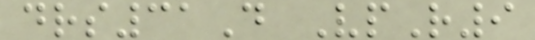drs31D VpR9
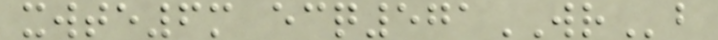xwte6m ecq571WRb
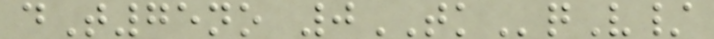dT75no 0TKqV/
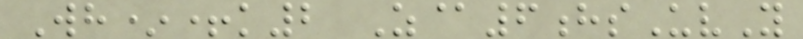Wh*+k2 Z@6hsUvY
